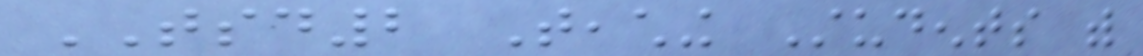TSD2 Teaching Students with
